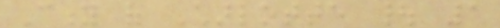City of Charlotte | 1
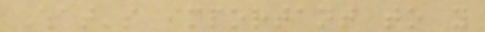What's important to you
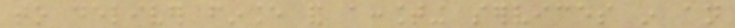to deliver finance and accounting services in an
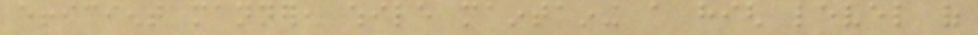efficient manner, while maintaining a high level of
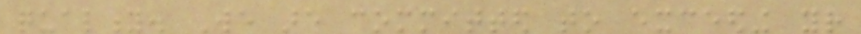quality. We are committed to exceeding your
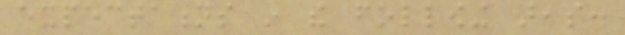expectations in the following areas:
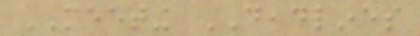MEETING DEADLINES
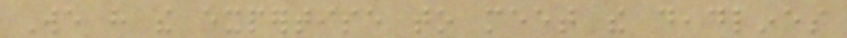We have the expertise to meet the deadlines
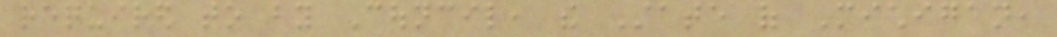required to by Council, the State of Michigan,
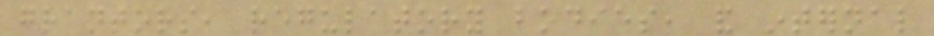grantors, regulatory bodies, and internal
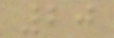20
